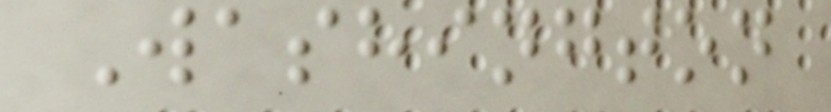Washington
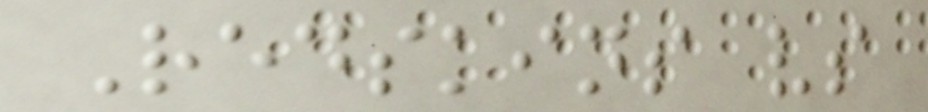Redskins vs
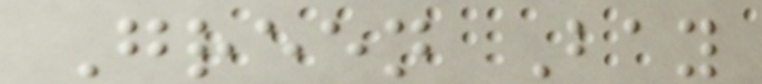Green Bay
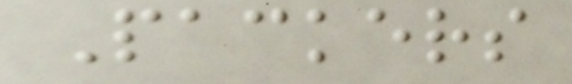Packers
